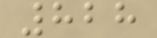828
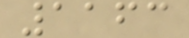1163
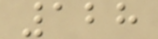128
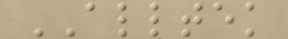ALLTEK
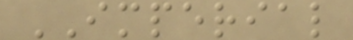IMPERIAL
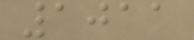1011
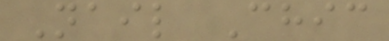Nail Chic
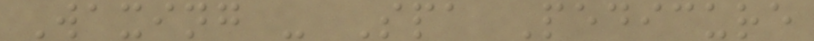Waxing - Spa Pedicure
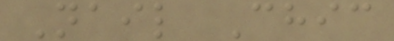Nail Chic
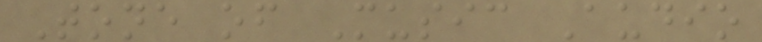Tone of Music Audio
